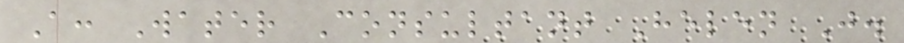A: Water Consultant Helen J.
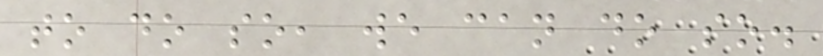to do so, we can do so.
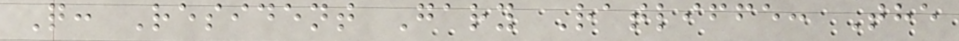Q: Resident Gary Ratliffe: The
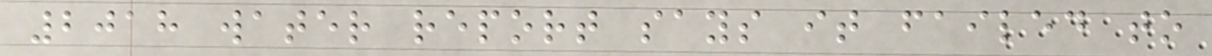2018 water report says it failed to
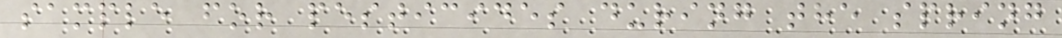sample for pesticides during the spring
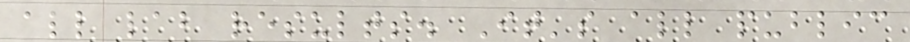all lab results. It's all public
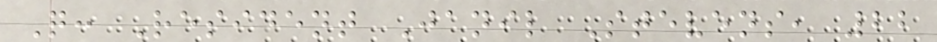Q: Resident Janil Stevens, 22
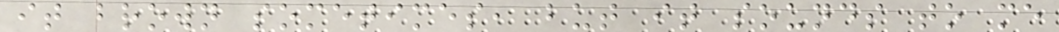it brown sometimes, but it sounds to me
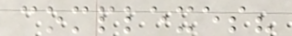complexes?
